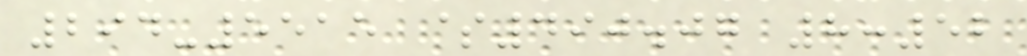294-5515 $490.07 8:52
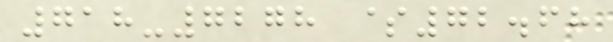718-7278 $72.68
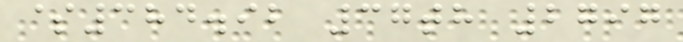$384.92 37th 2797
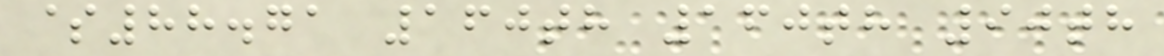$88.71 160th 160th 90th
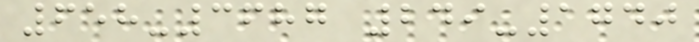658-3687 249-1740
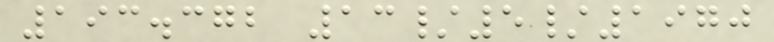193.372 13/5/1970
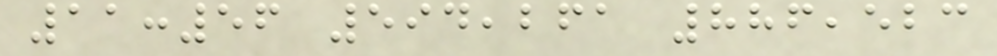11:56 594,261 886,523
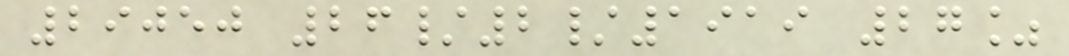29050 26/2/1919 27%
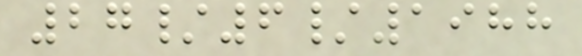27/6/1988
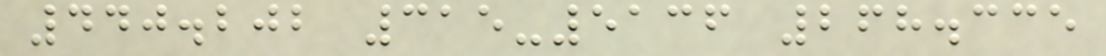440.202 315-5136 268.335
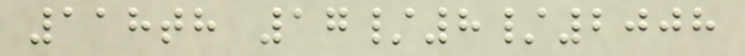118th 17/8/2008
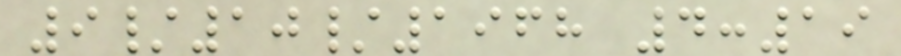9/10/1968 4:19
